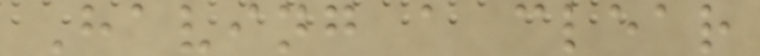Having a clear
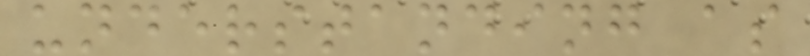understanding as
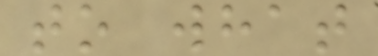to what
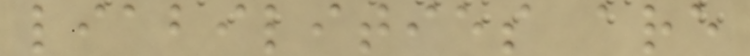liabilities are
